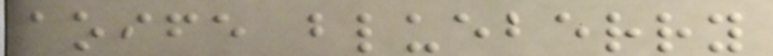aoife blueberry
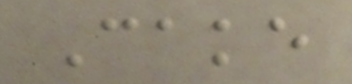Cake
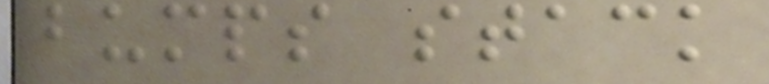bumps stack
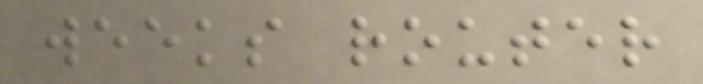weeks router
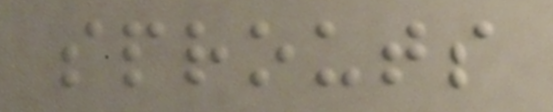sprouts
